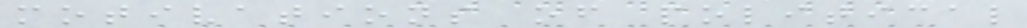motivations of political
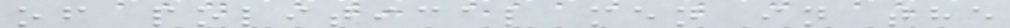of political men in the
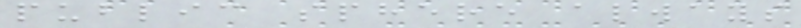public sphere always
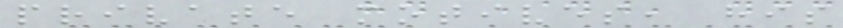private motives, his
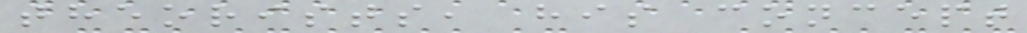theorists, his concept
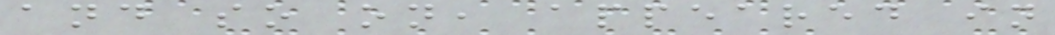and so on, appeared in
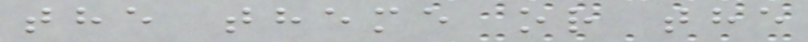the theme or the
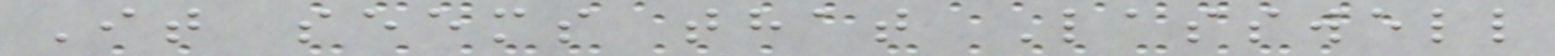It seems that Lasswell
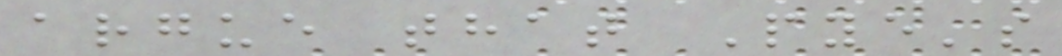argue that Pye's
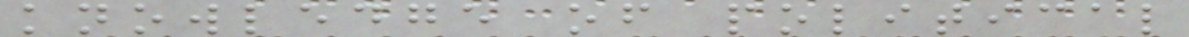knowledge of political
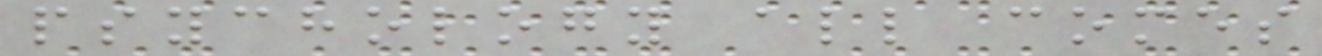psychology all comes
